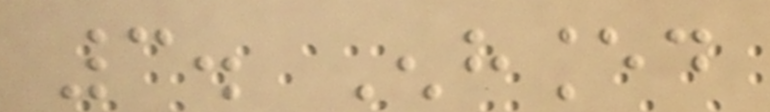3. Enhanced
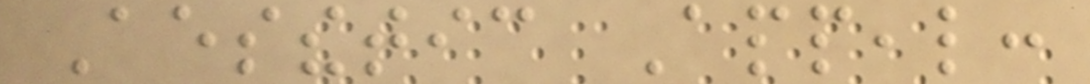Aesthetic Appeal:
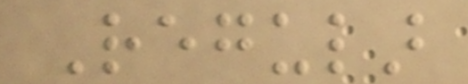Regular
